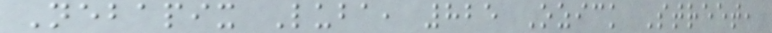Nebapix Luba, 825 Ozick Street,
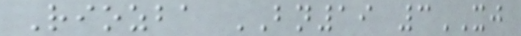Riozba BN19 3XJ
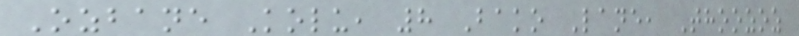Ozbane Kolu, 8 Bako Lane, Thoozoz
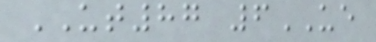UT87 6UE
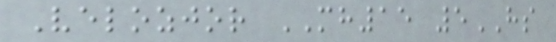Velozjor MH15 5HS
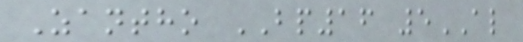Zantho BP16 5AL
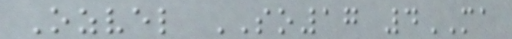Ozvel SO17 4MA
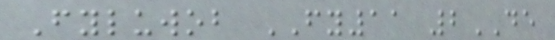Fyluwob FY11 2DE
